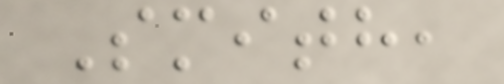Smith,
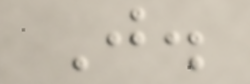J.
